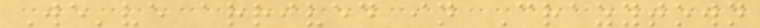We've arrived in Crazytown
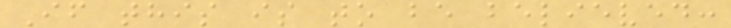If this is to be believed:
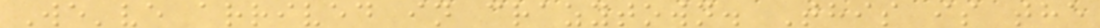We've arrived in crazytown. This is the
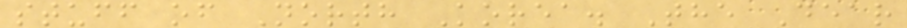stuff of North Korea. The Dear
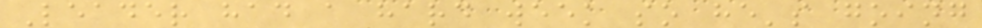Leader had a hard week so he's going
